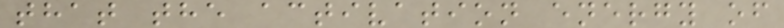that the activation energy of
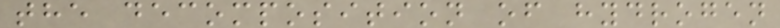the decomposition of hydrogen
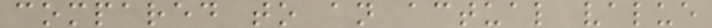compared to an actual value
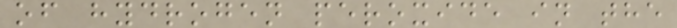of hydrogen peroxide in the
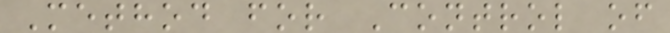Method for Control of
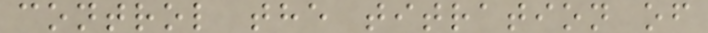control the titration of
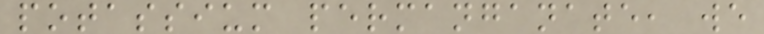potassium permanganate, we
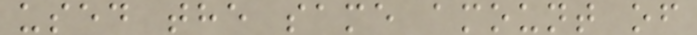used the same amount of
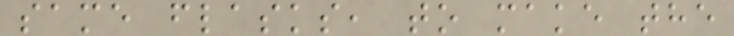same flasks, to make the
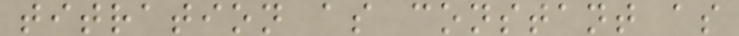titration as constant as
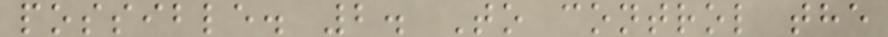possible. 2. To control the
